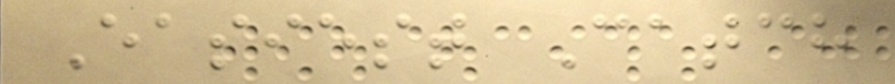Easiest Catch
